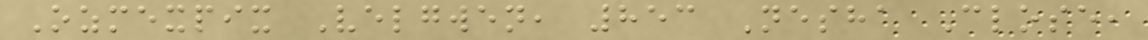Ozmexpix Velgwen, 853 Nesha Close,
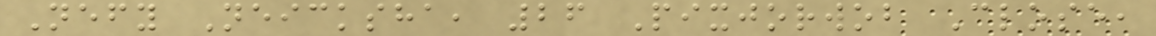Nefy Neicksha, 26 Pixjorwob Close,
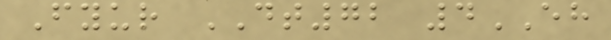Fyur DT72 4EH
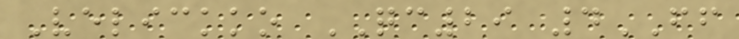Velickko QC29 4FF
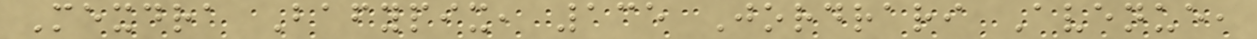Mexdra Bafypix, 135 Jordrari Avenue,
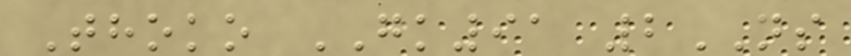Thoko GK91 2NS
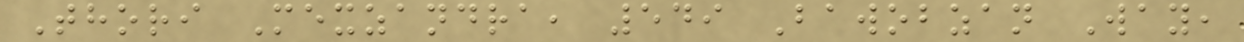Thori Mexzandra, 549 Bawobzan Way,
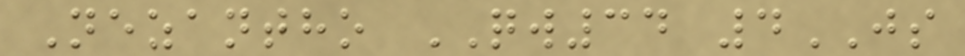Nezantho QW34 4JS
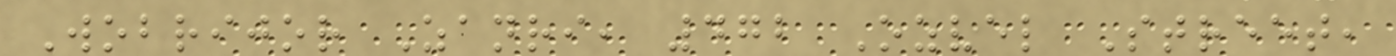Wobrijor Zanri, 472 Ozvel Street,
